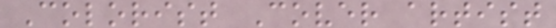Colorist Cover artist
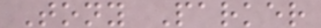Tony Parker
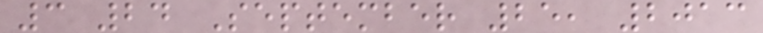3 24 September 25, 2013
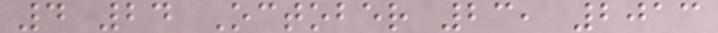4 24 October 23, 2013
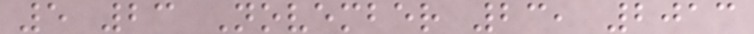5 23 November 23, 2013
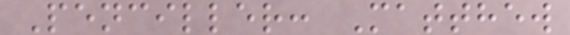Penciller: Matthew
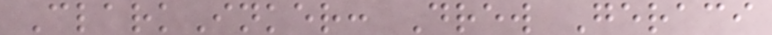ClarkInker: Drew Geraci
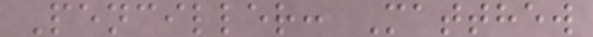Penciller: Matthew
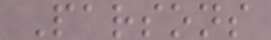Parsons
